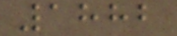1882
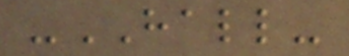-HALL-
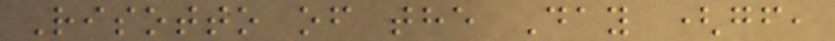Risotto of the Day (gf,
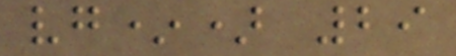vg*) 29
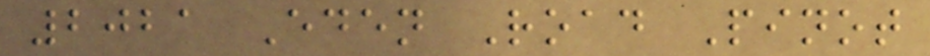2021 Eden Road Pinot
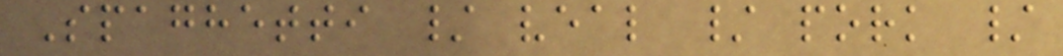Spaghetti / veal / pork /
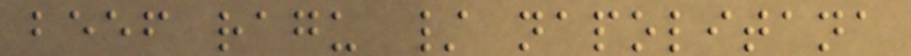beef ragu / napolitana
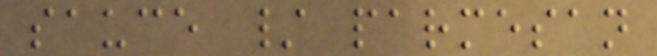sauce / parmesan
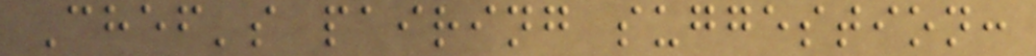Chef's pairing suggestion:
